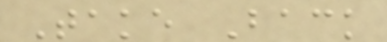Take Back
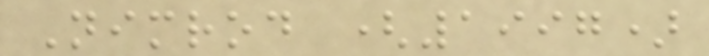Nimrod (1997)
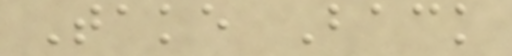Take Back
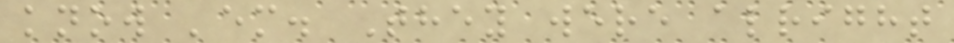know 'em. They were alright
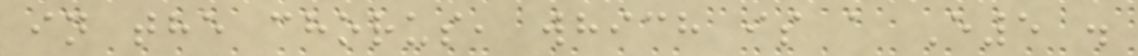in the chorus, which is a E5 .
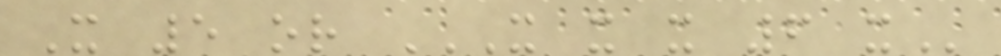X 5 or X X X 6 X
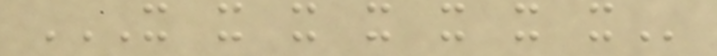X X X X X X X
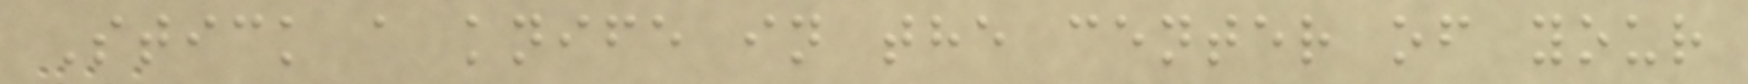Stick a knife in the center of your
